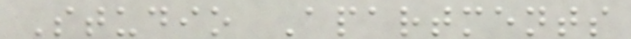Studio Apartments
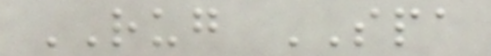RUG SPA
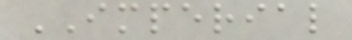IMPERIAL
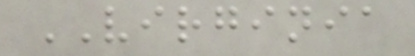VIRGINIA
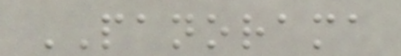PANORAMA
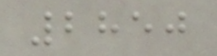2850
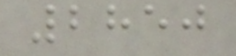2850
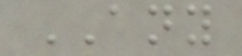ANY
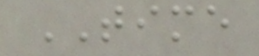TIME
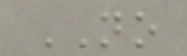NO
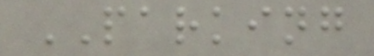PARKING
